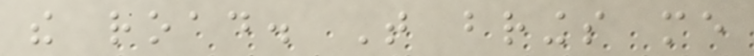the road. That brings me
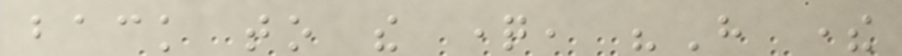back to the question, "Have there
